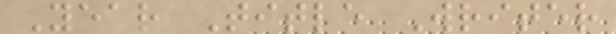Year Title Writer
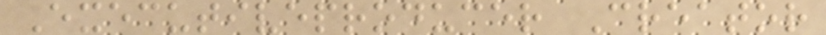Executiveproducer Creator
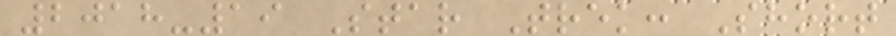2018-19 Star Trek: Short
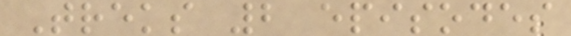Treks 2 episodes
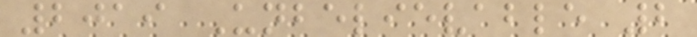2019 Unbelievable 2
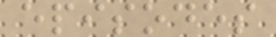episodes
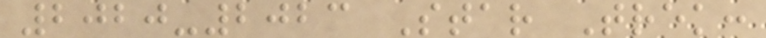2020-2023 Star Trek:
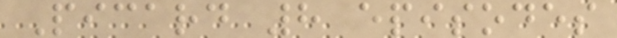Picard 8 episodes
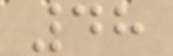48
